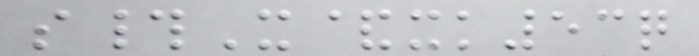s#X&xk53q
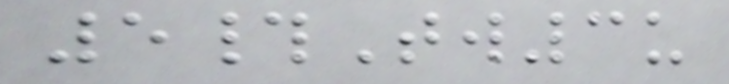5#Tw3u
